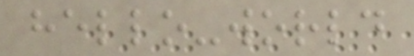hello-world
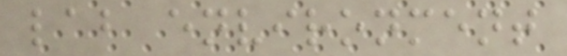lab environment
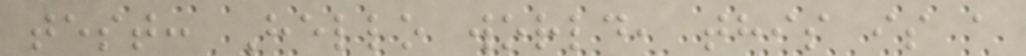test: Hello world, this is a
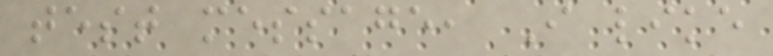test message, I like
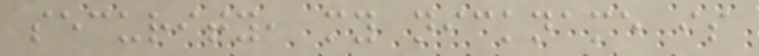security, my nickname is
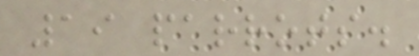19 parrots.
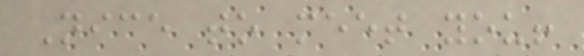Nice to meet you!
